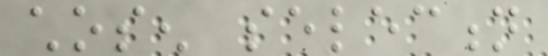chosen selection
